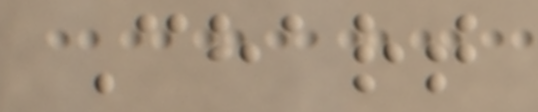Chart
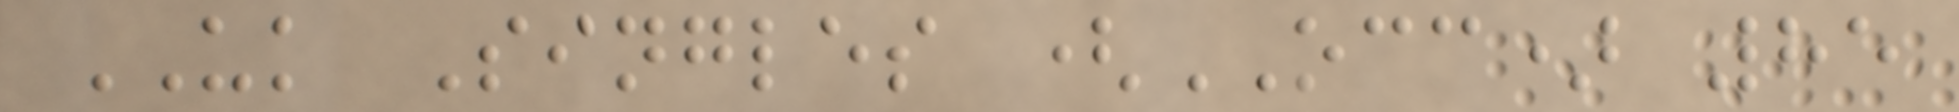UK Singles (OCC) 85
